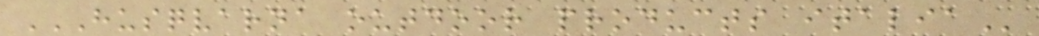HUSQVARNA OUTDOOR PRODUCTS ITALIA
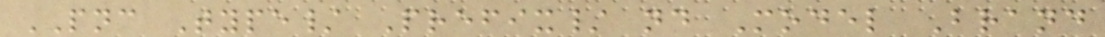PNC Type/ Prefix/ nd Model Brand
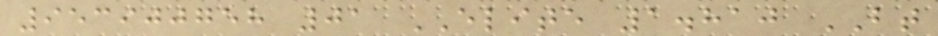953900758 01 ELITE 1.810 BT
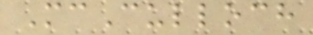McCulloch
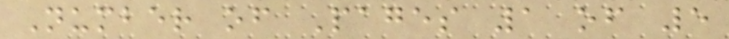Number of Pages 1 of 5
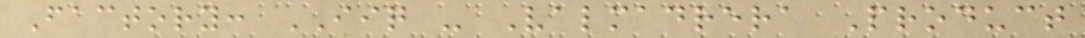Factory: IIQ - Valmadrera Product
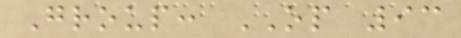Group: OP 93
